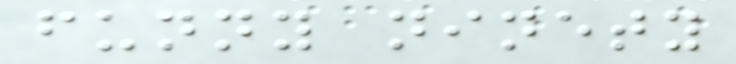funny ninety
